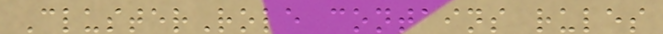ClusterRole contains rules
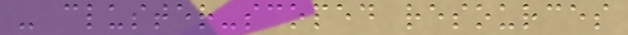- cluster-scoped resources
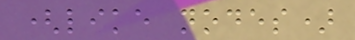(like nodes)
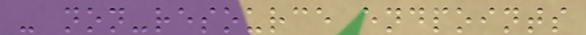- non-resource endpoints
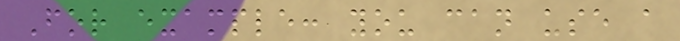For example: you can use a
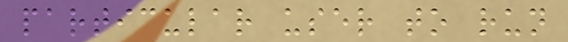particular user to run
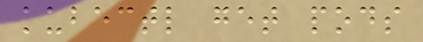kubectl get pods
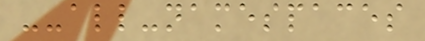--all-namespaces
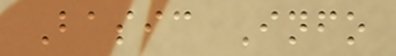Basic Info
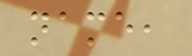name,
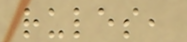rules,
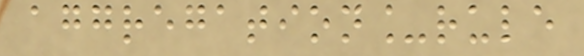aggregation_rule
